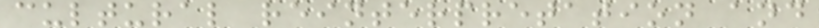cultural reinterpretation and
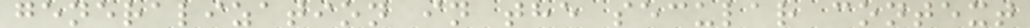generalization in the secular context
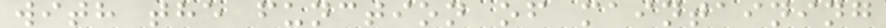with the function of maintaining
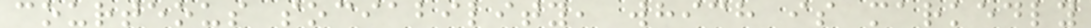courteous sociability, which is markedly
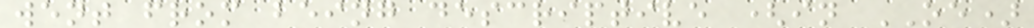went from being descriptive (in OE)
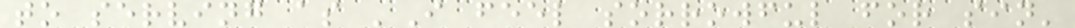to serving as 'I feel sorrowful for sin'
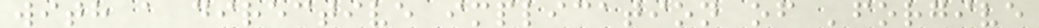with a directive implication of 'forgive
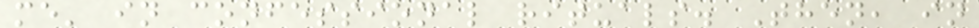me' in confessional rituals. Then, in
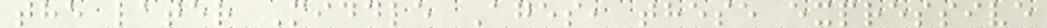the later Middle Ages, these expressive
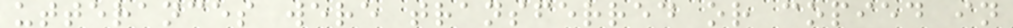utterances were transferred or copied in
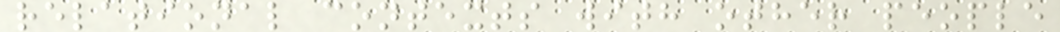relational contexts with other people
